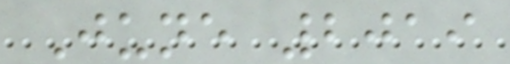June 2019
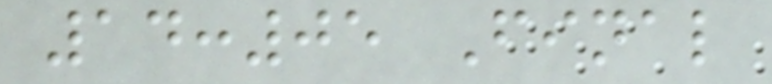14:05 Final
